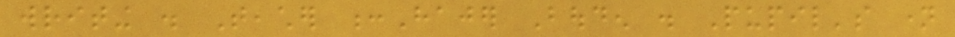writing . Teacher :Hajer Bouden . Pupil's name
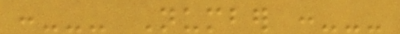:--- Number :---
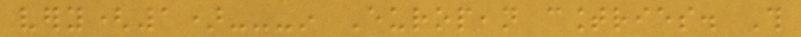very(1)---in European countries. This
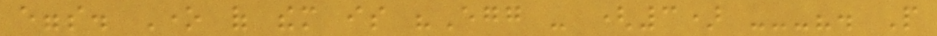eggs. One of them is "Egg - (3) ---". People
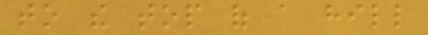to the top of a hill
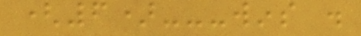(6)---wins .
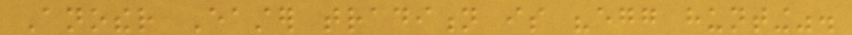Another Easter tradition is "egg hunting".
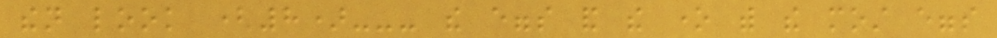then look (8)--- the eggs and the one with the most eggs
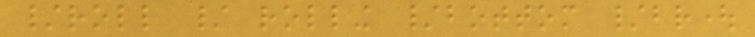/roll / rolling /bottom /brought
